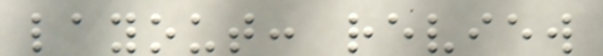layout: review
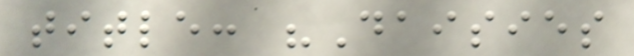title: "Daisies
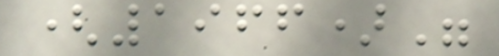(1966)"
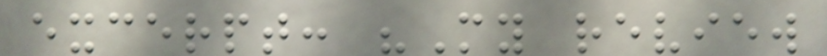excerpt: "My review
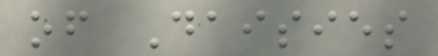of Daisies
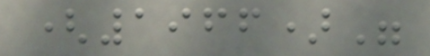(1966)"
